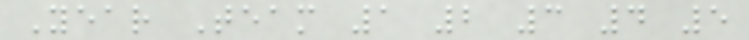Year Team 1 2 3 4 5
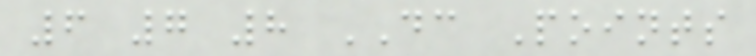6 7 8 DC Points
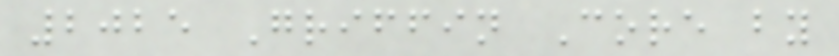2025 Griffin Core by
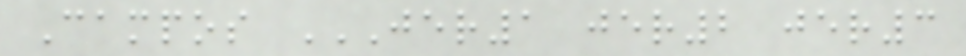Campos JER1 JER2 JER3
